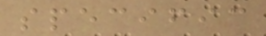specific
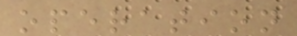operation
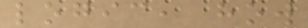logic, how
